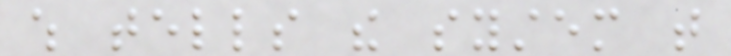which tells the system that
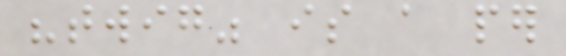"twig" is a per
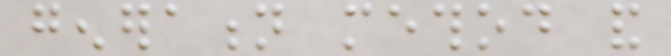generation method and
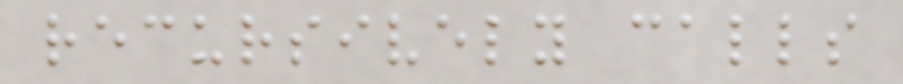recursively calls
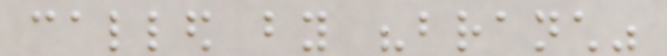called by "branch"
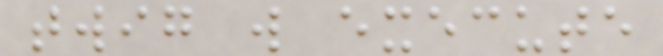twig will execute
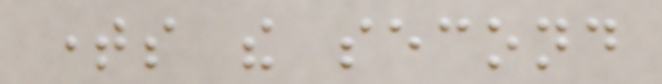times the second
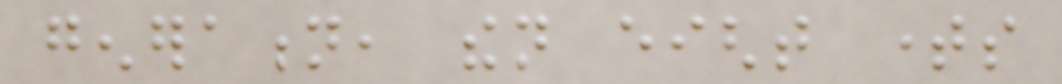generation, then eight times
